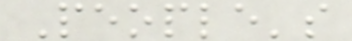People's
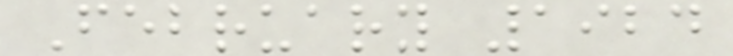February 1924
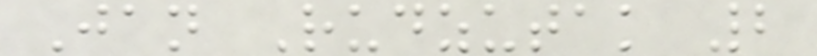Jan Rudzutak 2
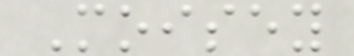Moisey
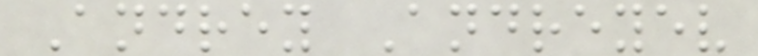Andrey Andreyev
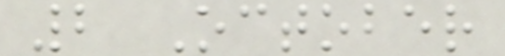2 October
